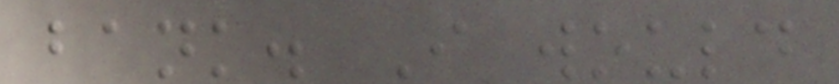bank. I would
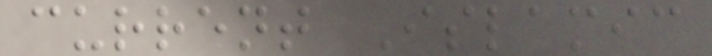current Islamic
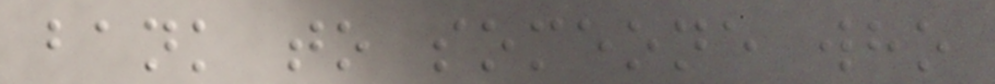bank to someone who
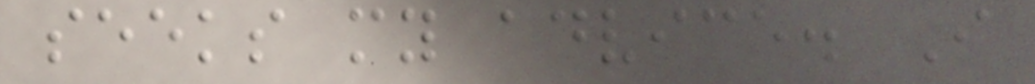seeks my advice. I
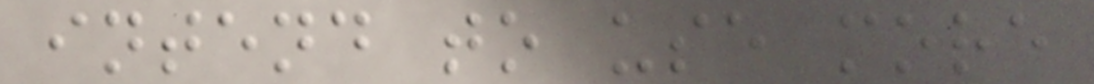intend to use more
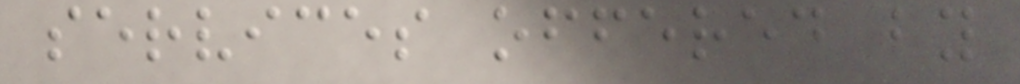services offered by
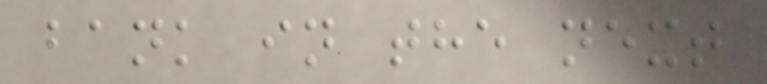bank in the next
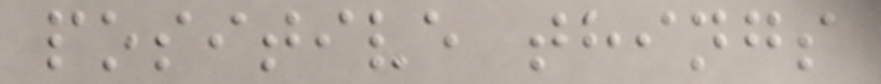positive things
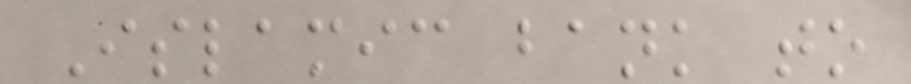Islamic bank to
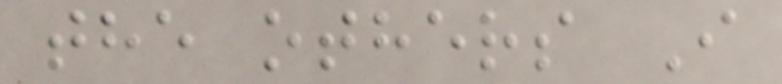the others I
